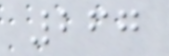267
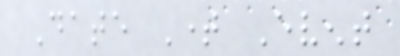Date Time Event
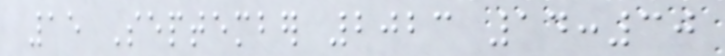15 September 2023 14:30
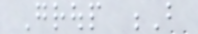Group B
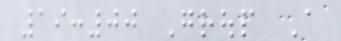19:00 Group A
